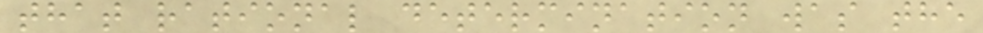that rational determination was the
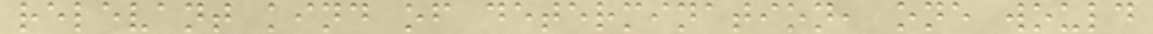relevant kind of determination, one would
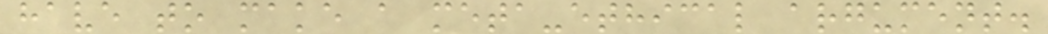have to make a meta-ethical argument.
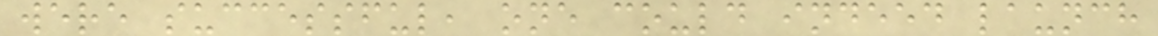were successful, one could indeed launch
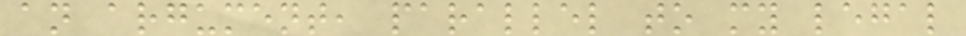an argument, parallel to my legal
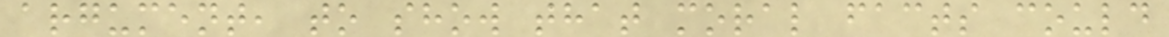argument, to show that moral facts could
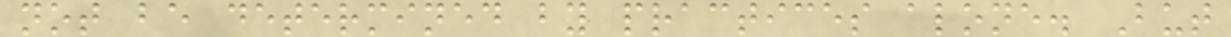not be determined by practices alone. But
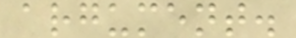argument.
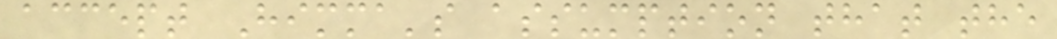accept Himma's assumption that the
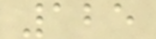125
